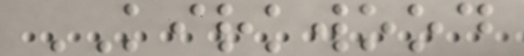KIRKWOOD
